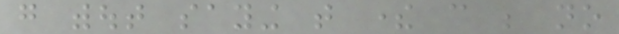go without saying that there can be no
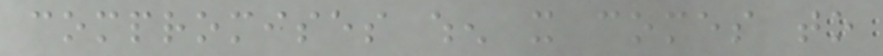compromises when it comes to
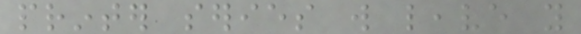printer series will leave you
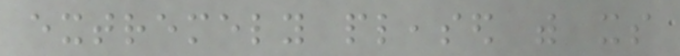extremely pleased with its
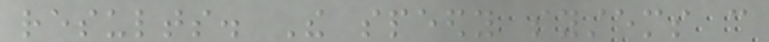results. The speedy systems can
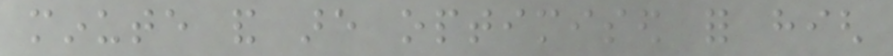minute and are optimised for high
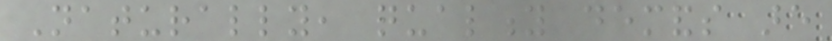Naturally, quality demands are
